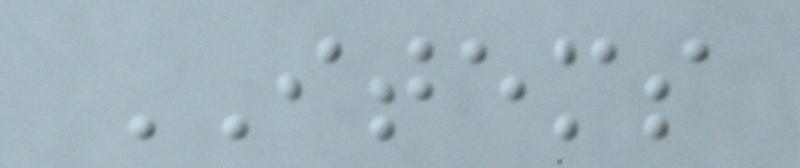ITEMS
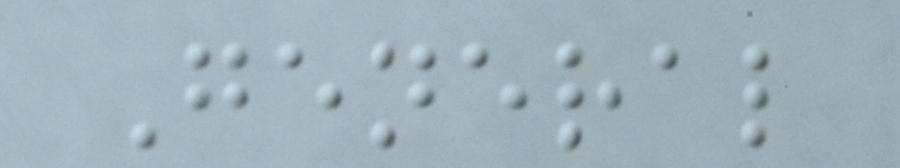General
